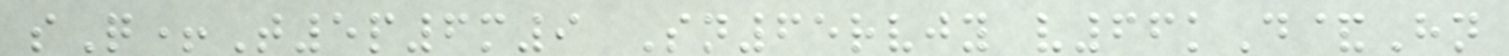sQ+T5p6m9 Sn65rvjy v66kD&Hn
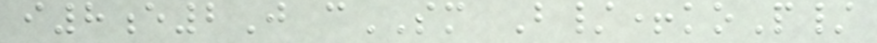i8e2J cSM B/+koP/
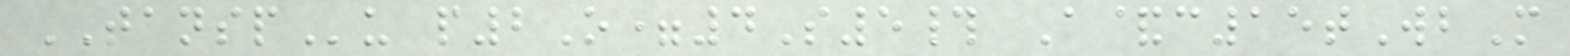TANSPu p2O=4S5# A&c15tWbM
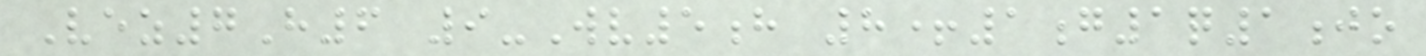Vez7H6 9-Wv5h 8+1g1q1jo
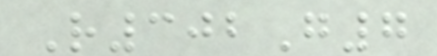R302G7
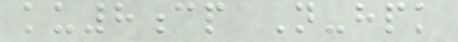ku8cp N-hpk
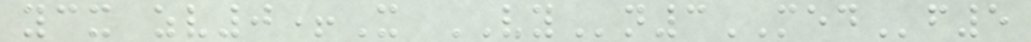ycx zv0+X VYn3MEDf5
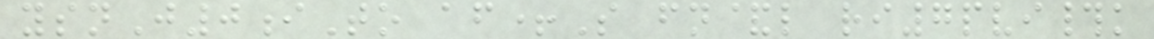ysnJ0iTo af+S fn&l ri7pvi#k
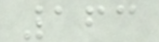163
